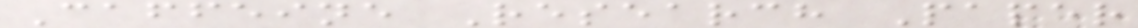Caffeine Research Paper
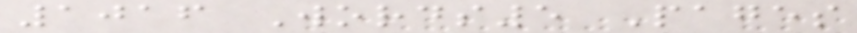1016 Words5 Pages
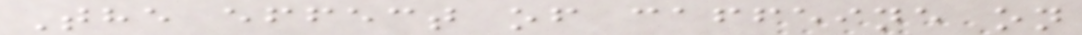The effect of caffeine on
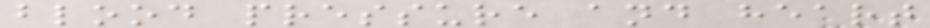blood pressure and heart
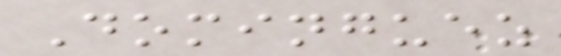Dominguez
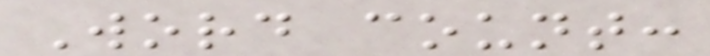Word count:
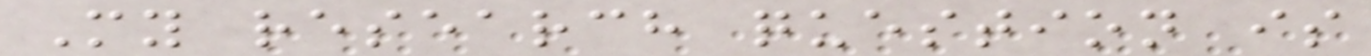My research question is
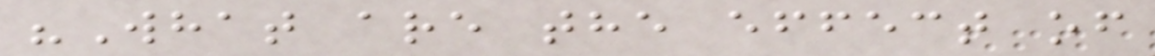"What are the effect of
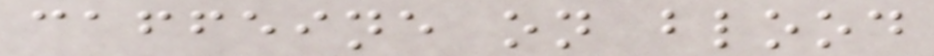caffeine on blood
